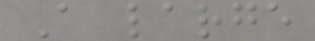A large
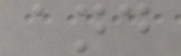and
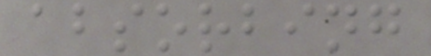absorbing
